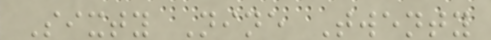Sixty Nine Twenty
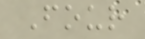Four
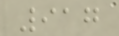917
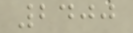2400
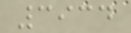3934
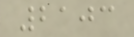2103
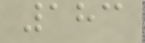183
